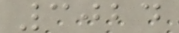3024
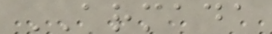ARMADA
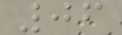06
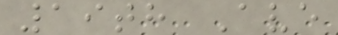19th Ave
